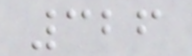326
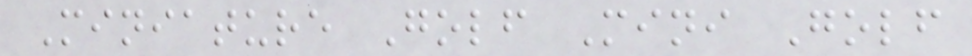Miniature Golf Mini Golf
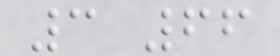3 66
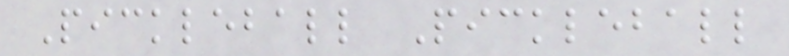Pickleball Pickleball
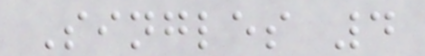Singles 4
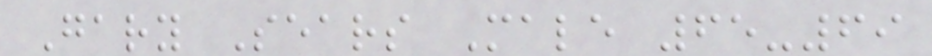Gary Sears Male 65-69
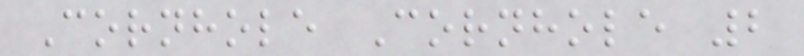Cornhole Cornhole 2
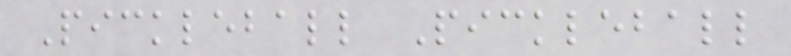Pickleball Pickleball
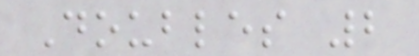Doubles 2
